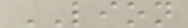LION
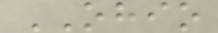OHIO
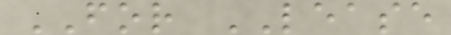FOR LEASE
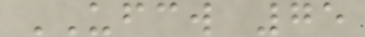UFCW 75
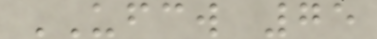UFCW 75
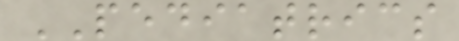PEDIATRICS
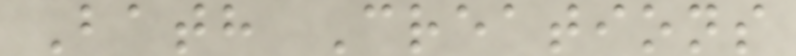Bath Creations
